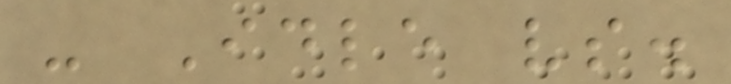- Idle vs.
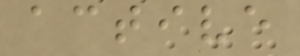active
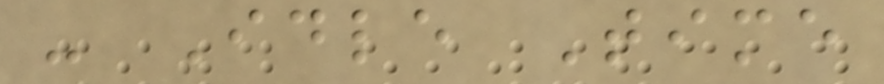- Idle Time
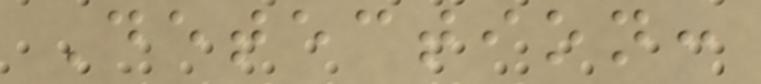Detection:
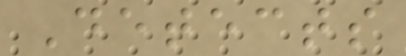Detects
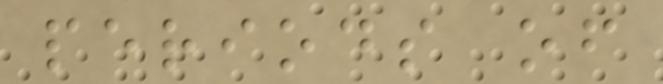periods of
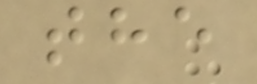the
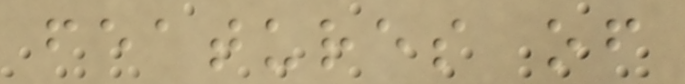features of
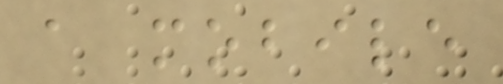a mobile
